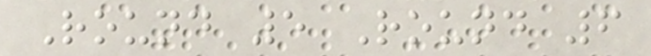Round 5 Round 6
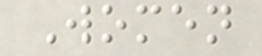Women
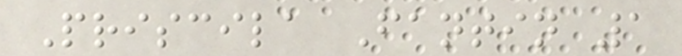Priscila Fantin 1
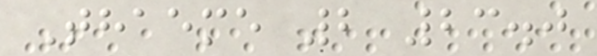Thaeme 2 23.0
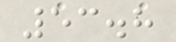53.8
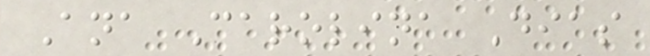Ana Carolina Dias
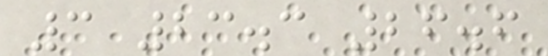3 23.3 26.6
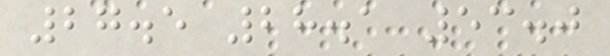27.5 28.1 53.0
